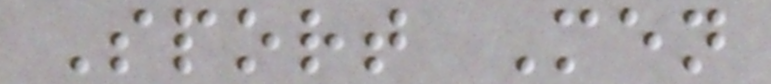Sport Men
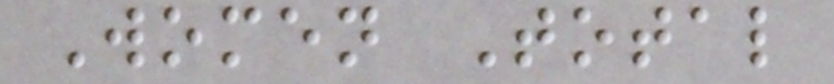Women Total
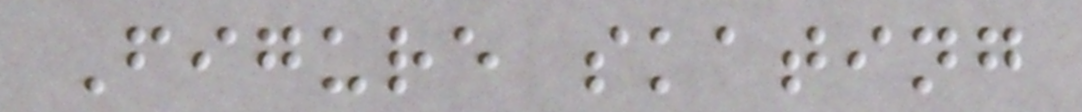Figure skating
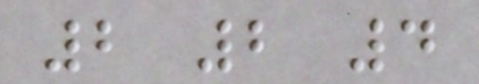2 2 4
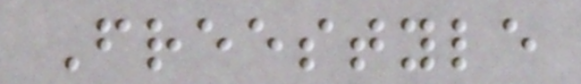Freestyle
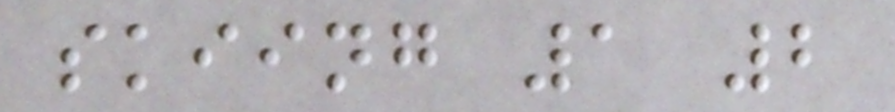skiing 1 2
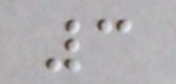3
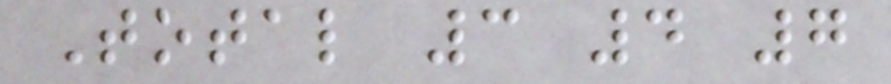Total 3 4 7
